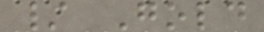/ Gold
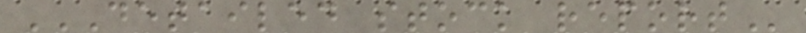DETAILED STOCK REPORT
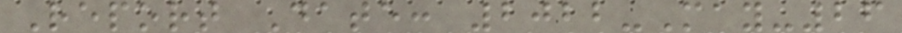Report Date: 2022-May-26
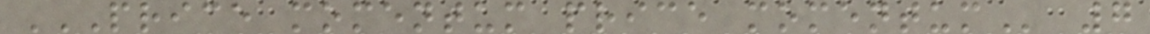PRICE MOMENTUM PRICE MOMENTUM 7
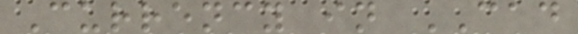Currency in CAD
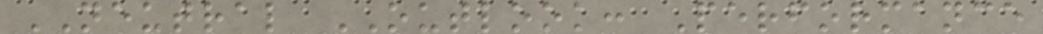NEUTRAL OUTLOOK: Performance
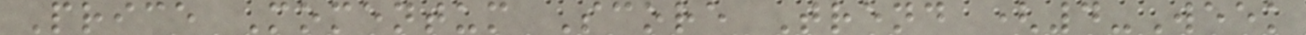Price Momentum Score Trend (4-Week
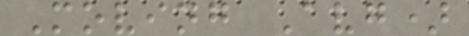Moving Avg)
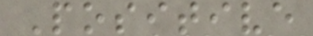Positive
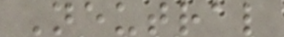Neutral
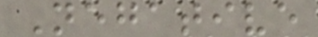Negative
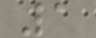1
